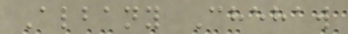Albany Chehaw
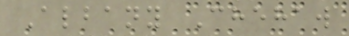Albany Chehaw
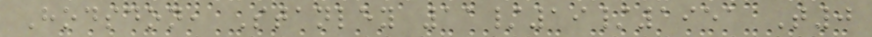Hodsdon, Stanley 11/19/1951 T0
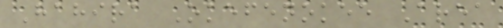Hahira Okefenokee Area
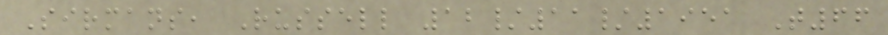Sirmans, Russell 12/11/1951 T66
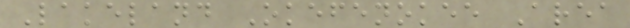Lakeland Okefenokee Area
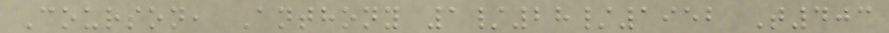Courson, Anthony 1/28/1952 T403
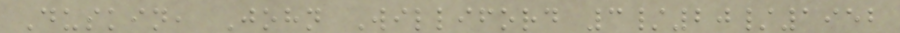Duskin, John Williford 3/20/1952
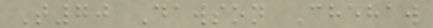T70 Dawson Chehaw
